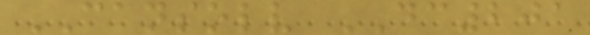CANSOLV DC201
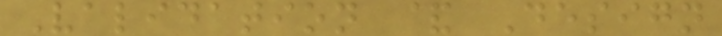Validation & Design
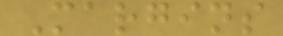Margins
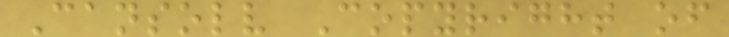Cansolv Copyright of
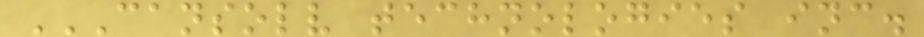CANSOLV TECHNOLOGIES INC.
